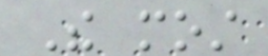The most
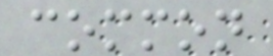common
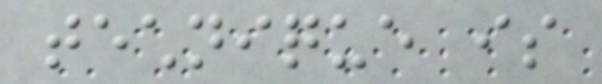technique is
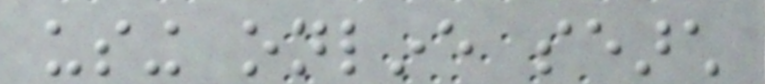using online search
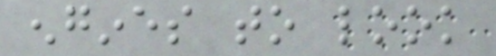engines to look
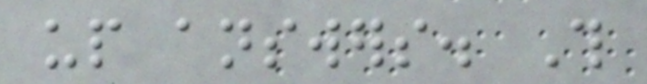up answers. This
